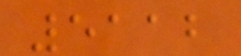5112
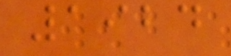1924
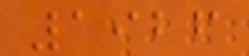1926
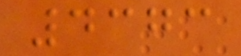4373
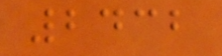2432
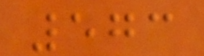573
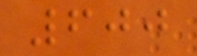600
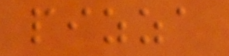pizza
